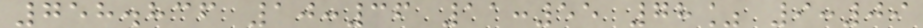758.836 10:36 11:55 78% 9:09
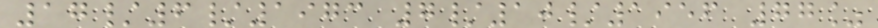17/6/1973 7/10/1956 77%
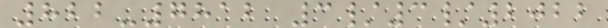822-7812 3/3/2022
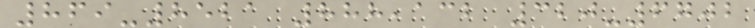869-8521 888,132 320-6702
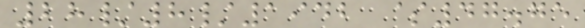28/8/1942 $47.75
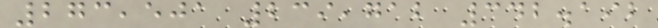273,501 239,712 342.192
